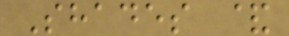Shades &
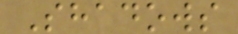Shadows
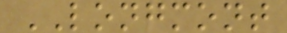LONGMONT
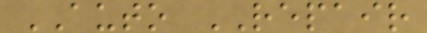AUTO REPAIR
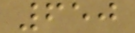650
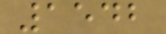1542
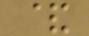&
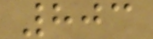803
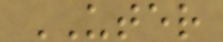UTER
